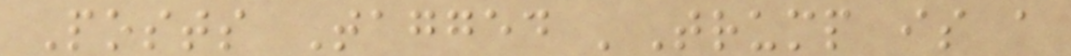Posts Tagged 'Trump is a
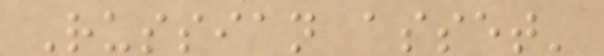Russian asset'
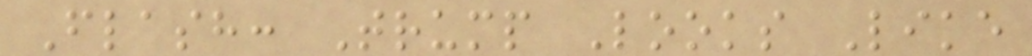Flash: Trump Looks Like
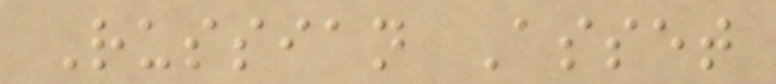Russian Asset
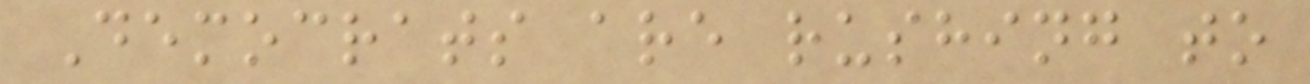Democrats are rushing to
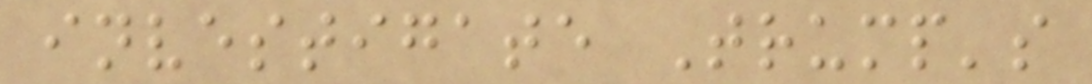investigate Trump's
